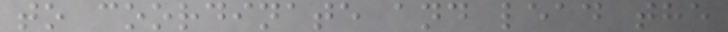to coordinate and lead the
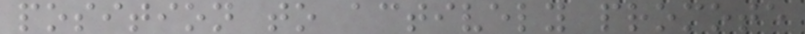position to actively promote
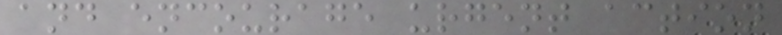and encourage urgent action
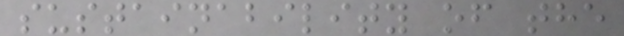sustainability of the
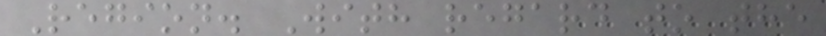Region. With regard to the
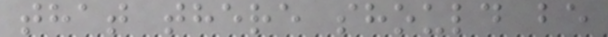that there should be
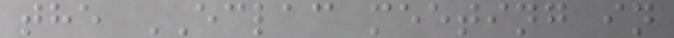the ECLAC meeting in
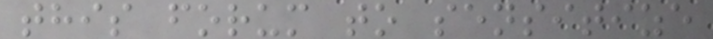this forum to sensitize
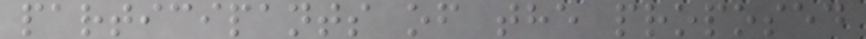participants of the proposed
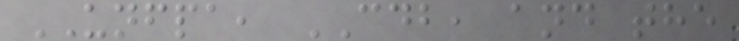UNFPA, CDB, and the
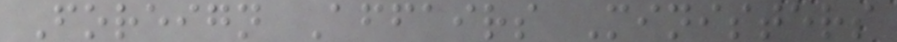Foreign Affairs Ministers
